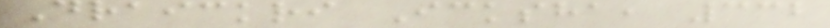Draickri Icksha, 332
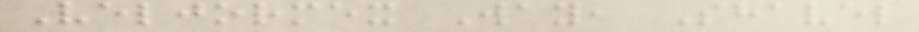Veljormex Way, Shavel
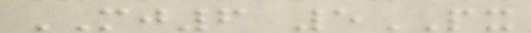MJ6 5PX
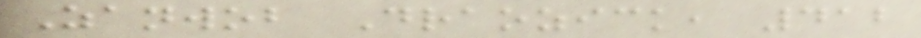Zanwob Draozick, 412
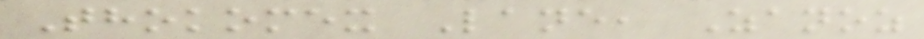Thokomex Lane, Zanoz
